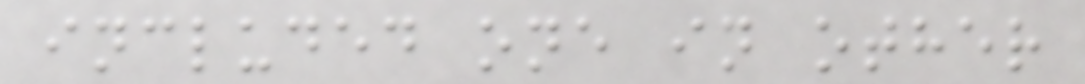included one in other
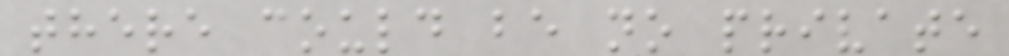there could be no private
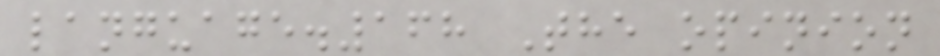language.168 The opinion
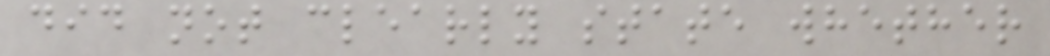did not clearly state whether
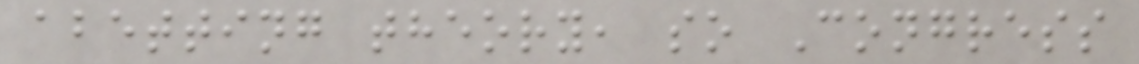abetting theory, so Congress
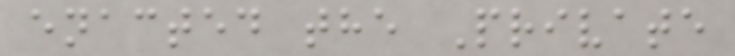enacted the Private
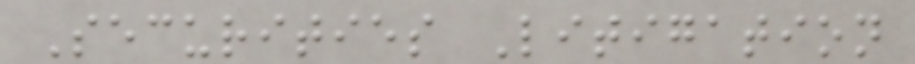Securities Litigation
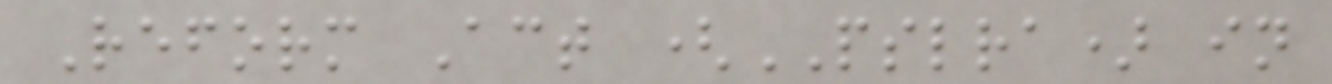Reform Act (PSLRA) in
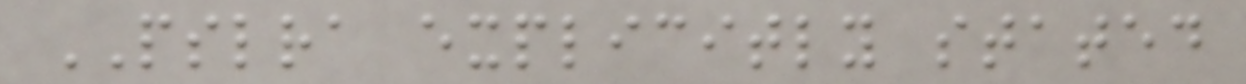PSLRA explicitly stated
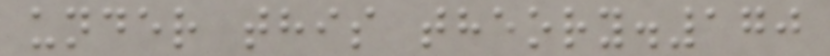under this theory.170
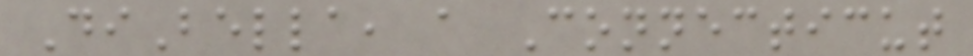DiBella, a Connecticut
